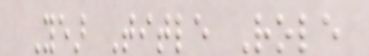Year Title Role
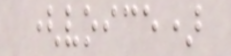(voice)
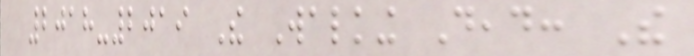2018-2019 The Walking Dead: The
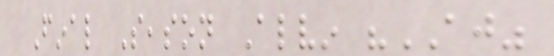Final Season Alvin "AJ"
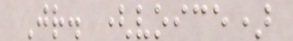Jr. (voice)
